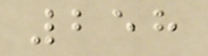258
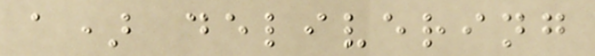a) delivering
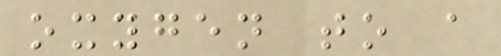oxygen to a
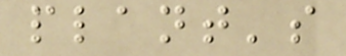plant's
